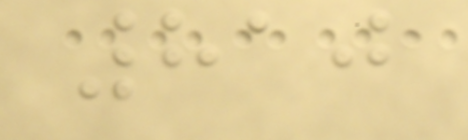810
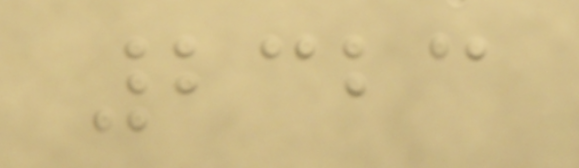2323
